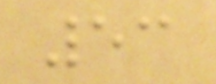53
